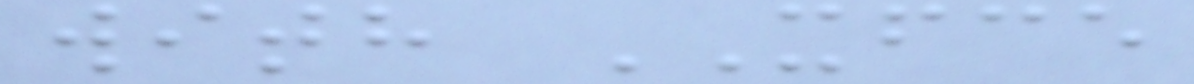with XFCE
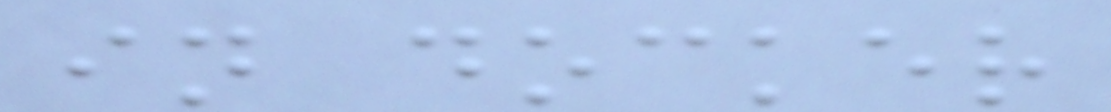in docker
